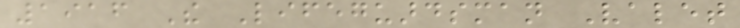1916 The Lifeguardsman Valet
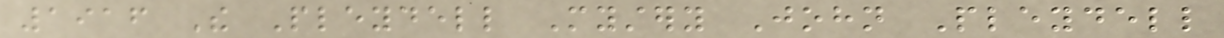1916 The Pleydell Mystery John Pleydell
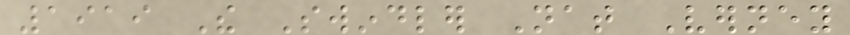1919 The Swindler Nat Verney
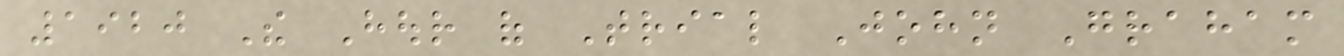1920 The Hour of Trial John Graham
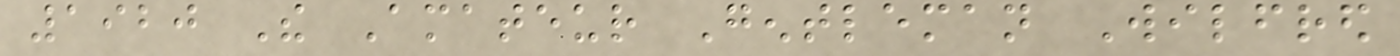1920 The Amateur Gentleman Wilfred
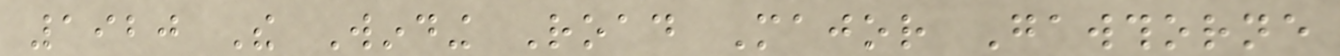1920 The Winding Road Major Gawthorne
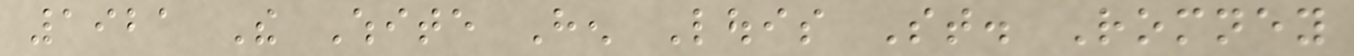1921 The White Hen Louis St. Romney
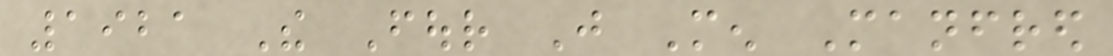1921 The Four Just Men Manfred
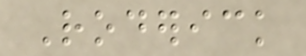Roderick
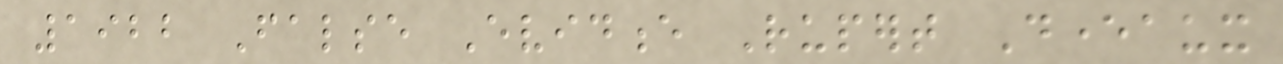1922 False Evidence Rupert Deveraux
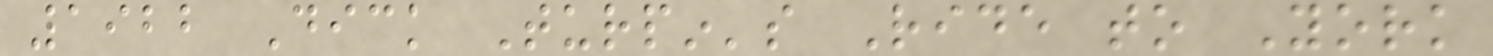1922 Dick Turpin's Ride to York
